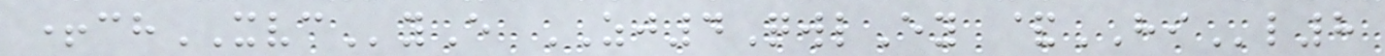+chXVCyE ZJ4QwlEy &HIl8
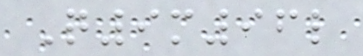Q9m96l
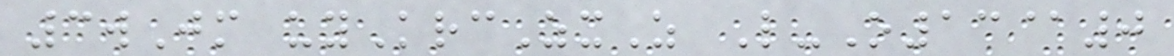3wJm uyKrcZxZ L-O13@0
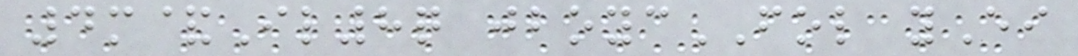4m&Il8q jboycFOL yEi
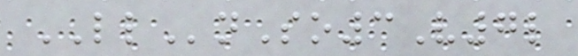LLnSo3V7l
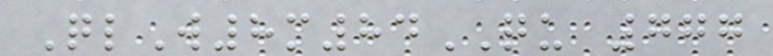QlW8m84QU 777
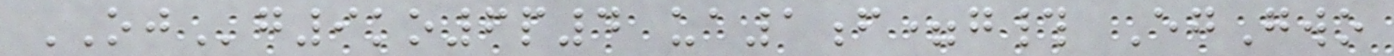OJg9ko6p4 ua1f=g# EgGwo
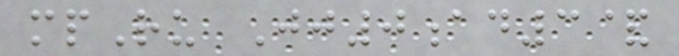mpRu Jj0ad3&
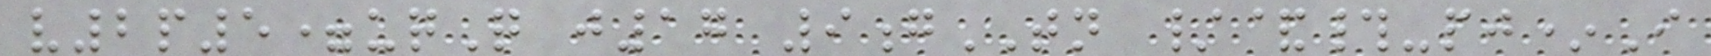v2p5=uqQ j17 9gTN /&#-pj*I
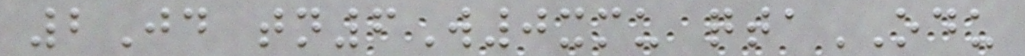2Jd tn6W0xmu qtaODU
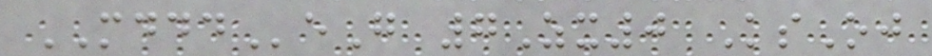MDDDeG 7Zx0 KsOj
